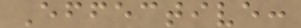Effective:
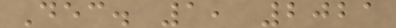Dec. 1, 2021
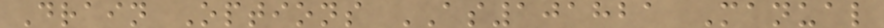Drain Options AS101821 Manual
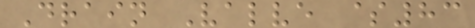Drain Valve $83
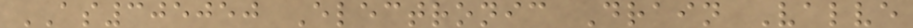AS305050 Electronic Drain Valve
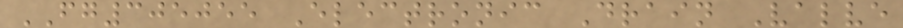FG305055 Electronic Drain Valve
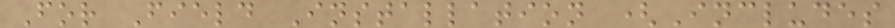For Field Installation (Includes
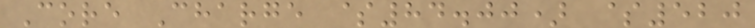Core Charge $84.00) $520
